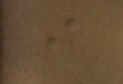i
